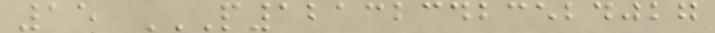15 P121323423524027
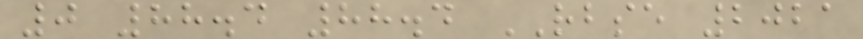0 88.4 88.4 RBSE 2021
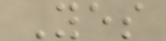Yes
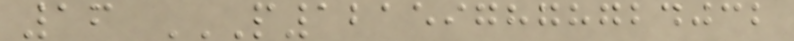16 P121597878724032
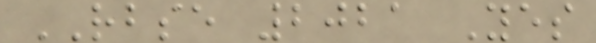RBSE 2021 Yes
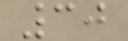30
